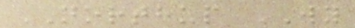NORTHUP WY
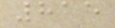815
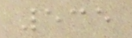535
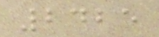2425
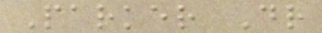Parker Dr
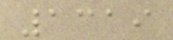1319
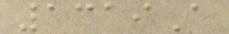1319A
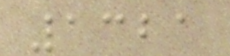1321
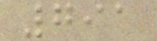791
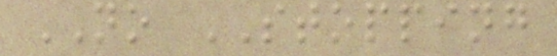NO STOPPING
